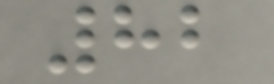82
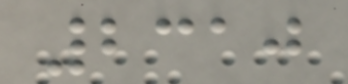2310
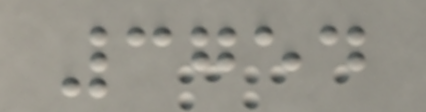3754
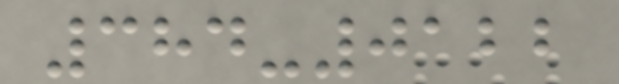384-0122
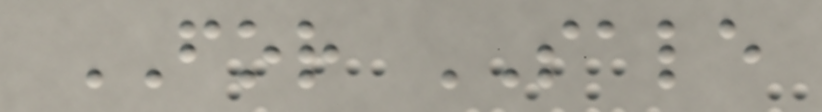FOR SALE
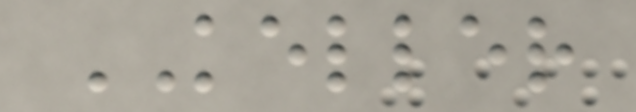KELLER
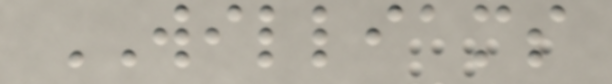WILLIAMS
